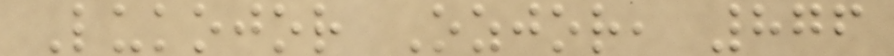Lukojor Ozjor, 876
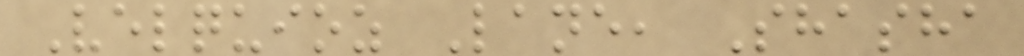Velquioz Lane, Shasha
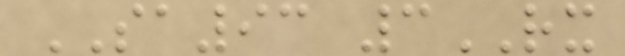SA93 3RX
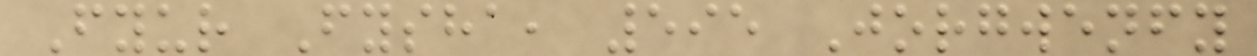Fyur Fysha, 595 Jorgwenfy
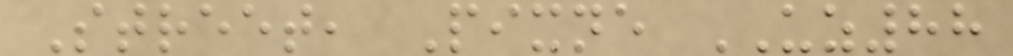Street, Pixne UZ88
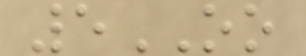5OO
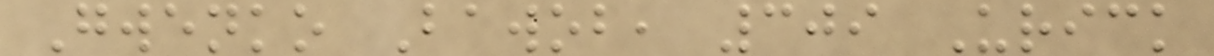Gwenko Bawob, 309 Urick
